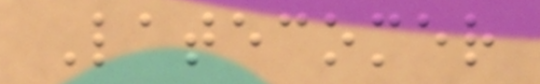Latecomer
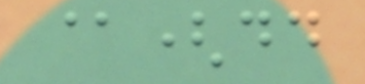@(dd
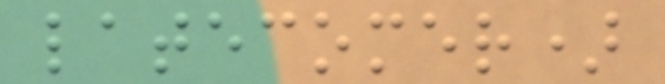latecomer)
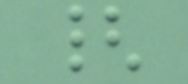{
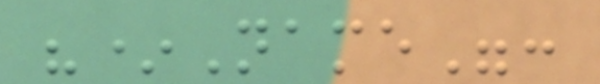"*Name":
